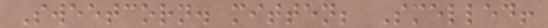Sweetcorn. mitten; Smelled!
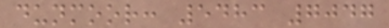dunmoor: 5483 7047
